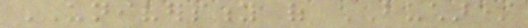UNIVERSITY of BUCHAREST
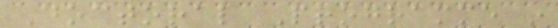Doctoral Programme in
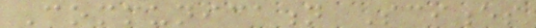Communication Sciences
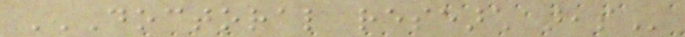DOCTORAL RESEARCH AREAS
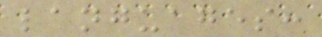languages:
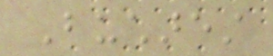Bucharest
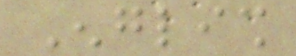English
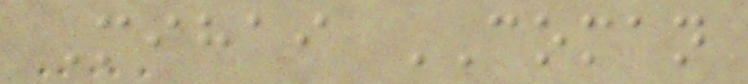Mihai COMAN
